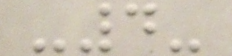-4-
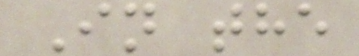In the
